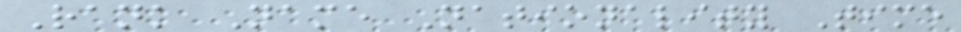Rank Name Nationality Time
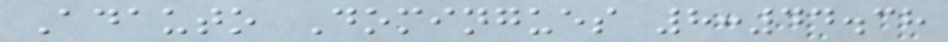Adauto Domingues 8:44.38
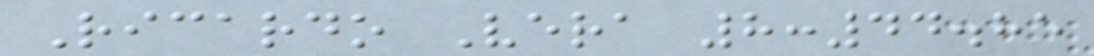Ricardo Vera 8:44.85
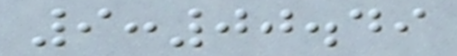9:00.49
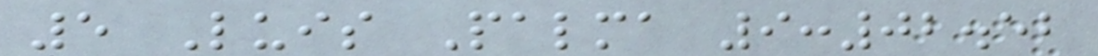5 Luis Palma 9:02.52
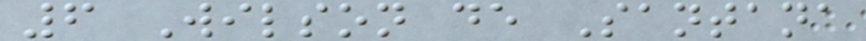6 Wilson de Santana
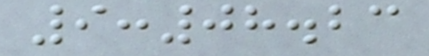9:08.23
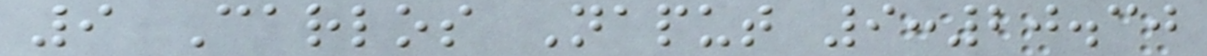9 Carlos Naput 9:20.30
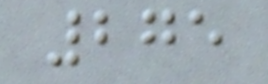275
